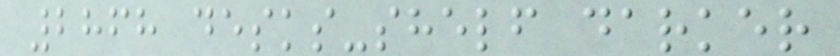2868 desks-shelf darker
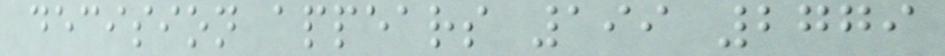decision appears 199 2779
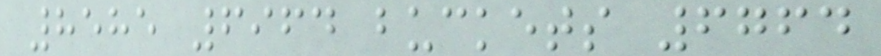8585 6964 buckets 6764
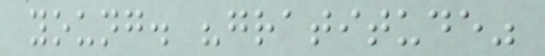young. "gratitude"
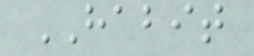HABIT
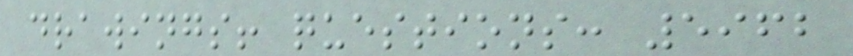drawings! questions: 5962
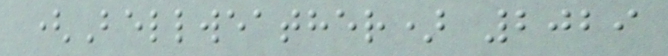(Bellweather) 2029
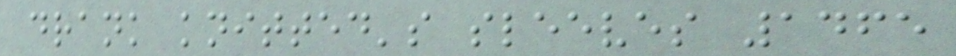drank knitted's sleeves 1465
